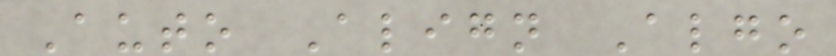Auto Align Algo
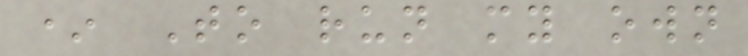* To run my own
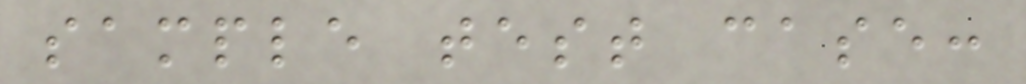sample test case:
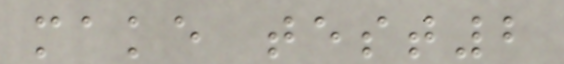make test2
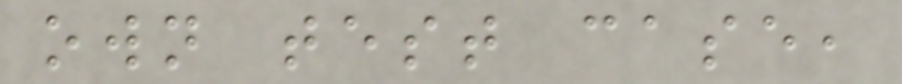own test case,
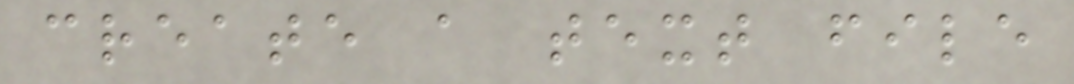create a text file
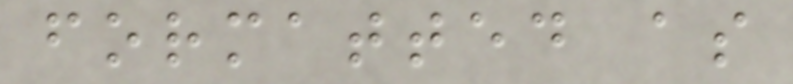formatted as
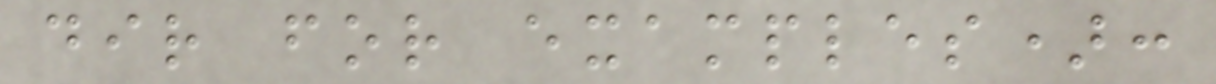dir for examples):
